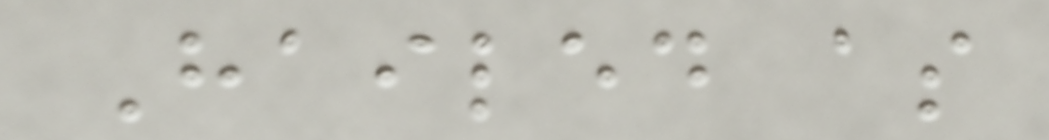Hailed as
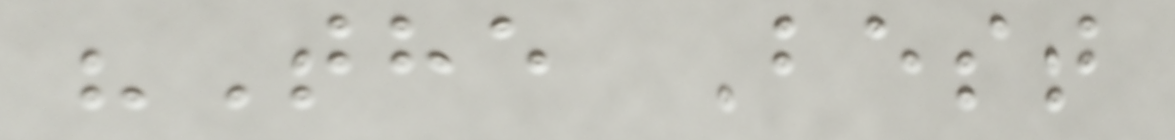"The Best
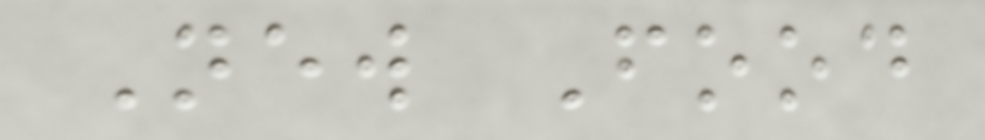New Food
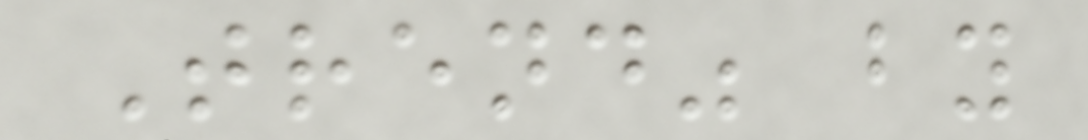Trend" by
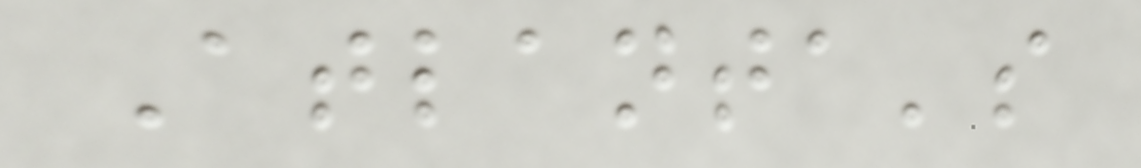Atlanta's
